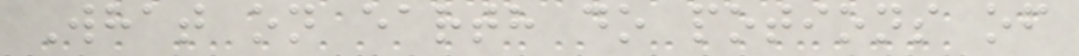What on earth do potions of
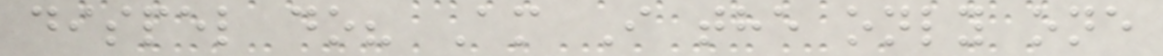dispel do? Am I the only one
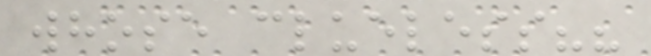whose clueless??
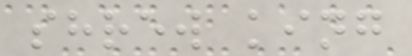shrew king
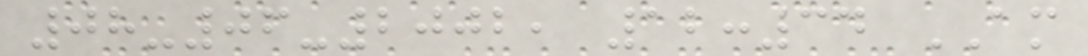08-06-2002, 12:34 AM
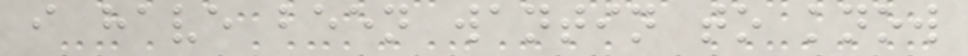i have been wantin to know
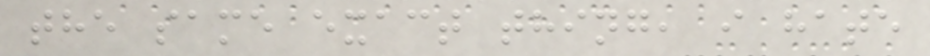the same exact thing, i hate
